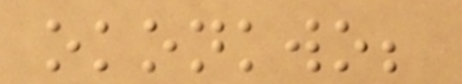okonkwo;
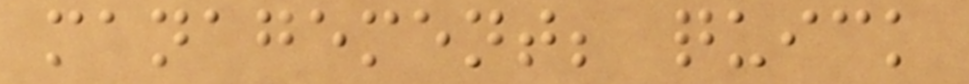management; quick
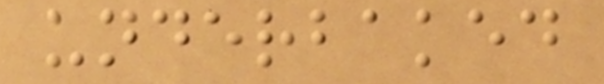underbaked
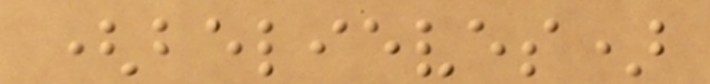(believes)
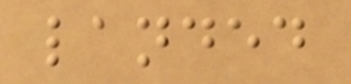landed
